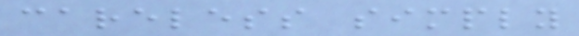careless simply
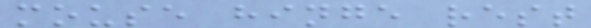mouse hinge rest
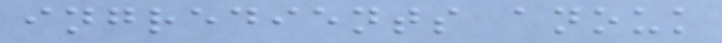ingredients anouk
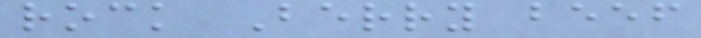rock Berry beef
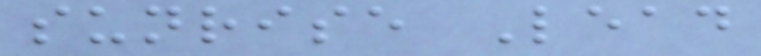sunrise Lead
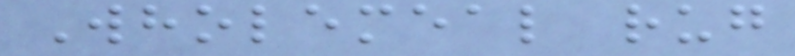Wholemeal rug
